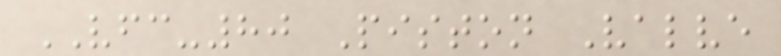VFC-80 Piston Valve
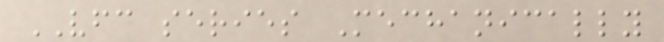VFC series Mechanically
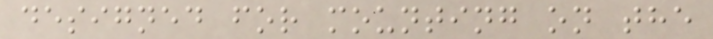designed for mounting on the
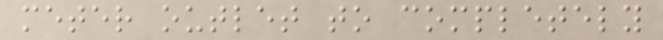meter outlet to completely
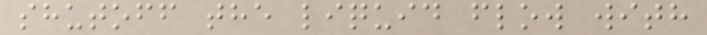shutoff the liquid flow with
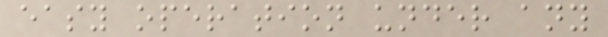easy operation under any
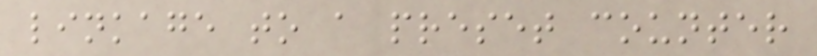linkage to a preset counter
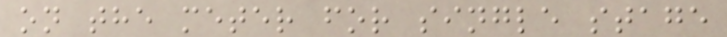on the meter for single stage
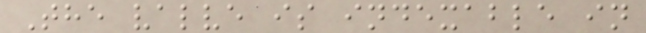The valve is indexable in
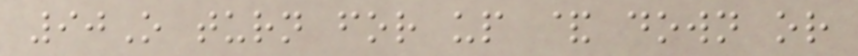90O turn for up & down or
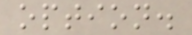option.
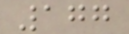177
